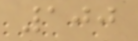100
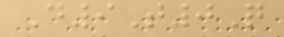D9T0Q
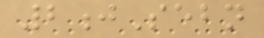2jSebn
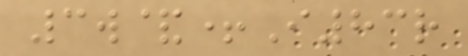3w&+I83r
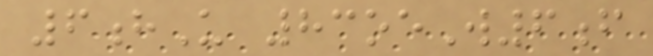6hU 83oeW6f
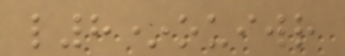l8*ouiwr
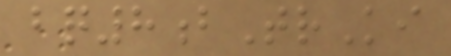bq8bTrKi
